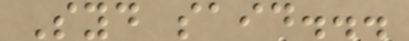Syd said...
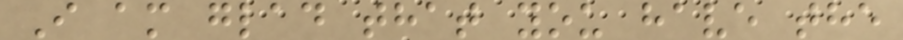I am glad that you have the
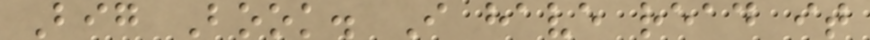Big Book. I have read it
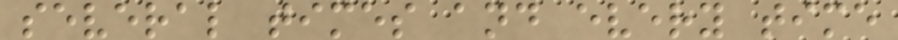several times and every time
